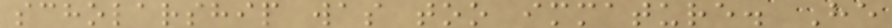scholarship was too immature. He
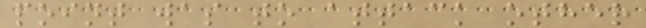point was to attack other
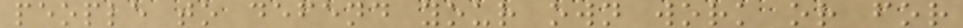people to defend your own work or for
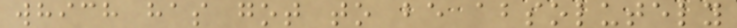which has got to be absolutely
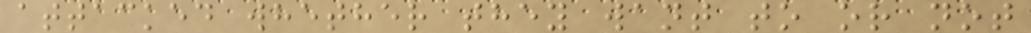attacked whether they want to or not
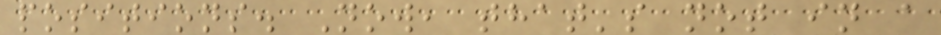positions. Now, that's not in a
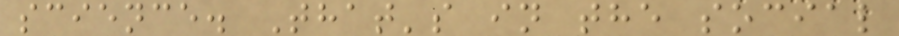science. That's in the social
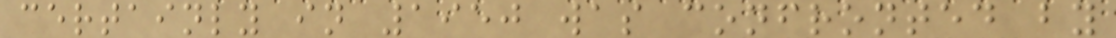certainly in 1950 was confronted by
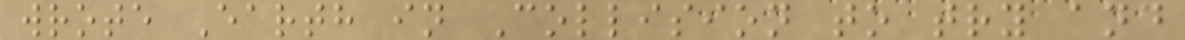wrote Earth in Collision to try and
